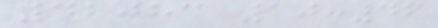42083 10:46
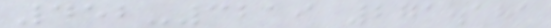452-3219 271.181
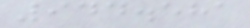944.581
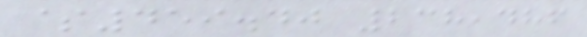$459.40 238,486
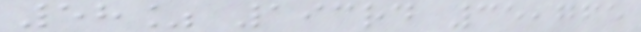58% 193rd 35,765
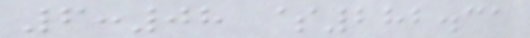6:08 $282.31
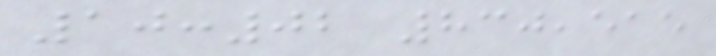10:02 830,515
